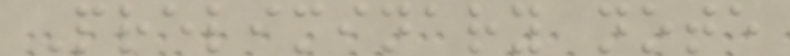Preliminary note
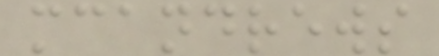mcandrews
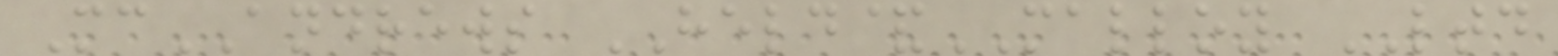McANDREWS HELD&MALLOY LTD
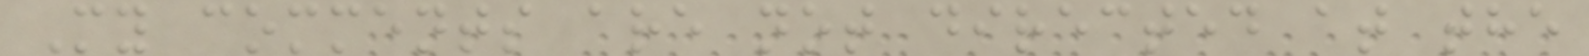My comments are not directed at the
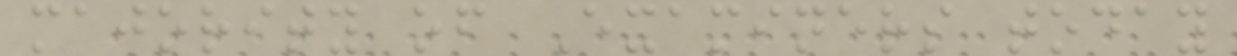majority of Examiners today
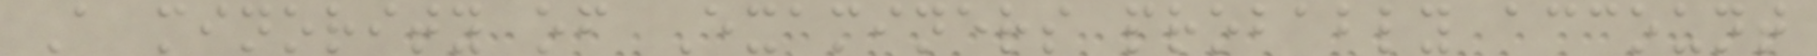A minority of Examiners probably account
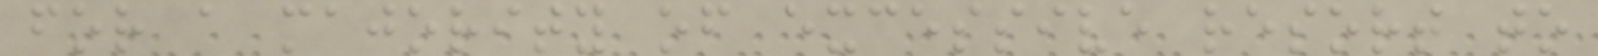for a majority of excessive resort to
